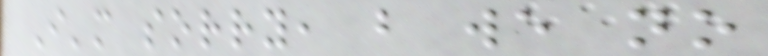I'm sorry, but we no
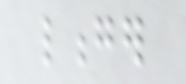longer
